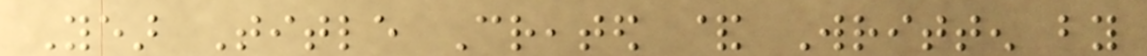Year Title Created & Written by
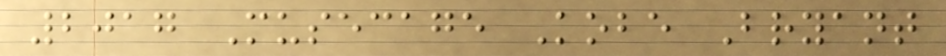2017 Musecage Kobe Bryant
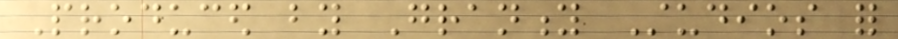Produced by Granity Studios for
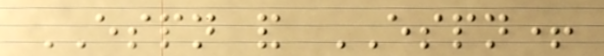ESPN and ESPN+
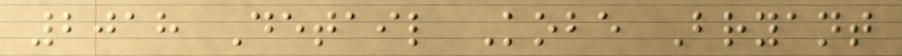2018 Detail Kobe Bryant
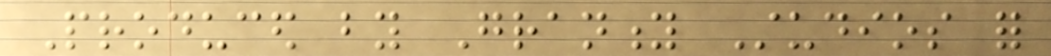Produced by Granity Studios for
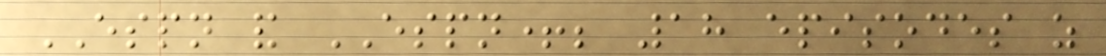ESPN and ESPN+; 18 episodes as
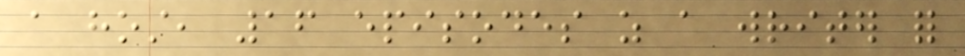a host, 16 episodes as a writer for
